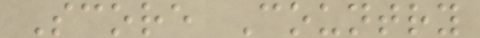Score Country
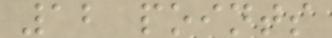12 points
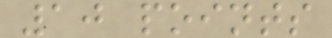10 points
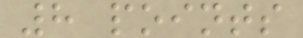8 points
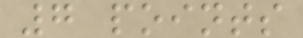7 points
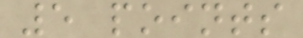5 points
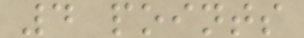4 points
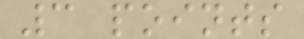3 points
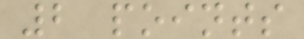2 points
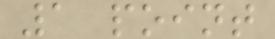1 point
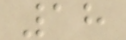18
